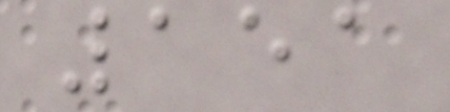151
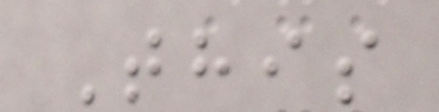This
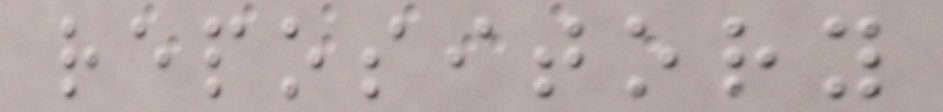repository
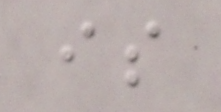is
